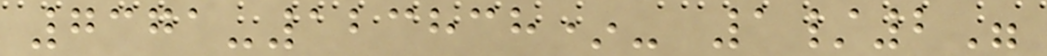7371-123838*- 1/2"
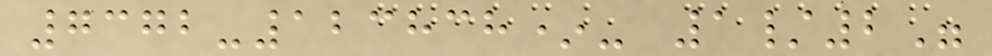7372-123838*- 1/2"
